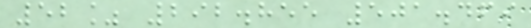52% 292.855 501.469
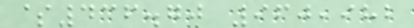$436.70 960,982
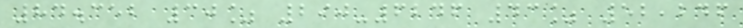84.352 30% 290-6246 43% 52,246
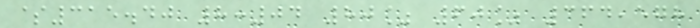$315.40 8:04 80% 60% 364,578
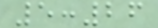5:26
